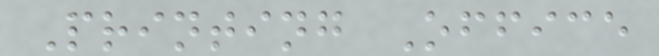Printing Office
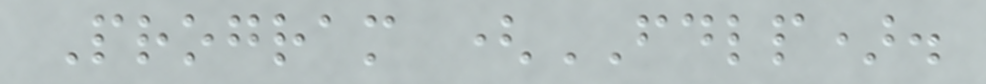Program (FDLP).
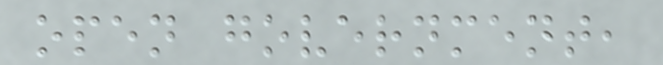open government,
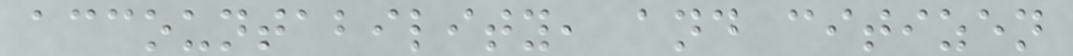accountability, and citizen
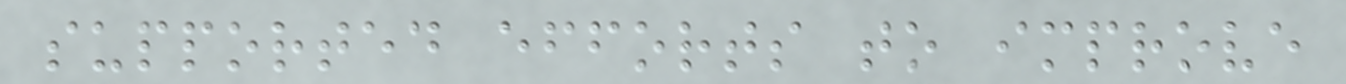supported efforts to improve
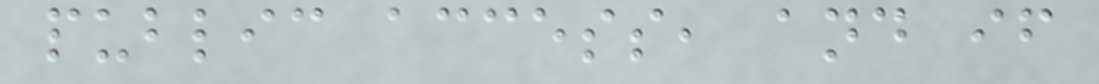public access, and if
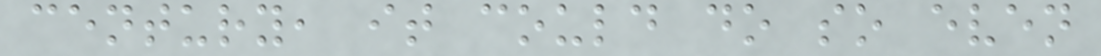century, it could do so even
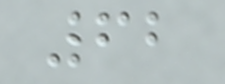62
